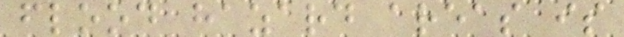flood hazard areas is
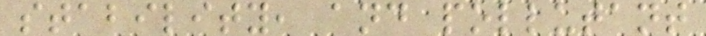stability, and pollutant
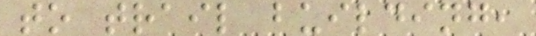to trail building,
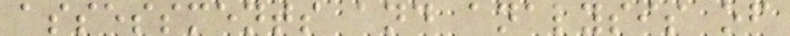assessments and analysis of
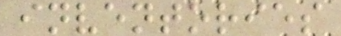inventories
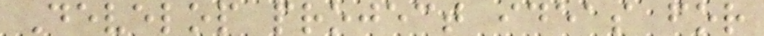Develop project ideas for
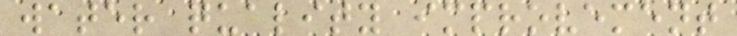water quality improvement
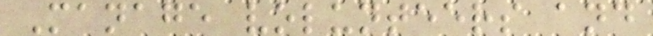Manage volunteers and
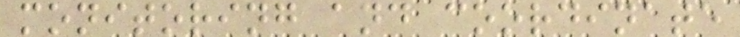monitoring and coordinate
